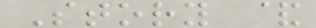Story &
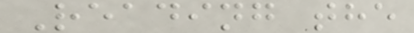Reading the
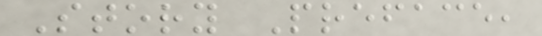Story Preface,
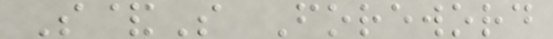S&S Foreword
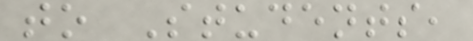to Students,
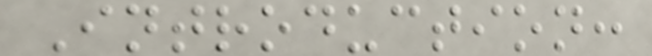Introduction:
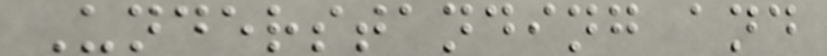Understanding and
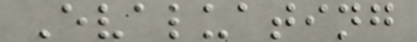Evaluating
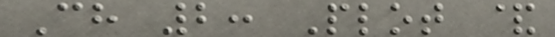Ch 2: Plot &
